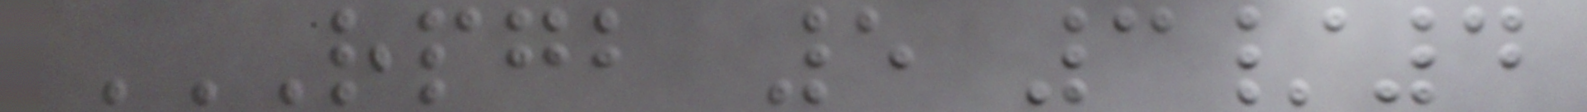RPGB 5 3/4
